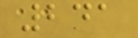241
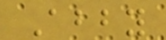Abby
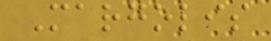Margolis
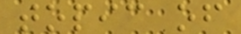topic of
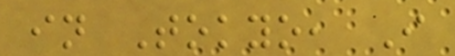in Tokyo, I
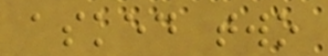asked two
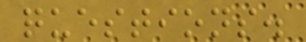questions.
